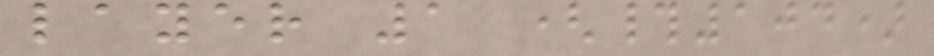layer 1 (#104)
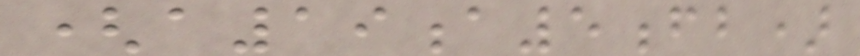(a19a5fb)
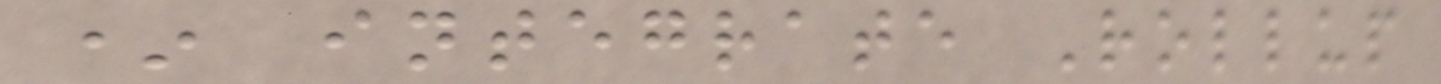* integrate Rollup
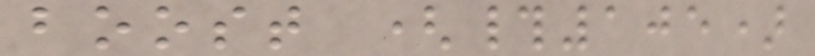boost (#105)
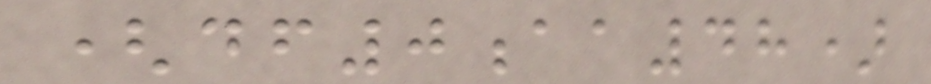(df0aa48)
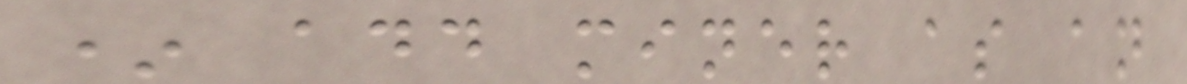* add miner as an
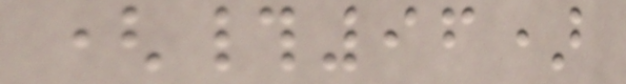(#96)
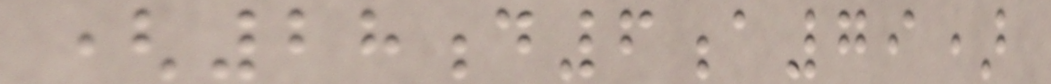(28d6a79)
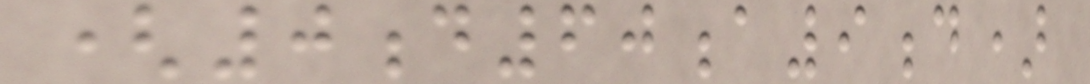(0d60a9d)
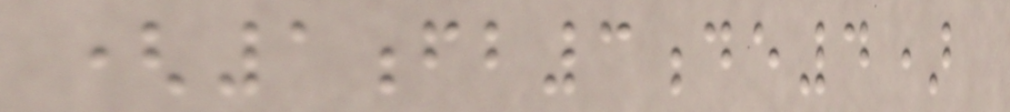(1fb3de4)
